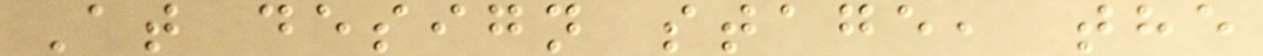At design stage, the
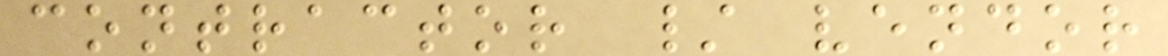contractor / vendor
